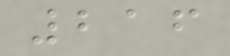216
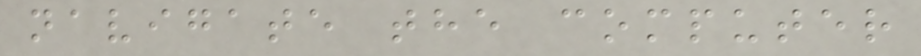navigate the computer
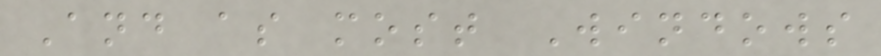And as most Windows
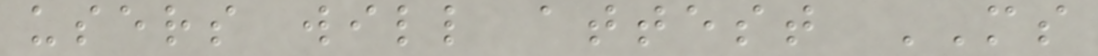users will attest MS
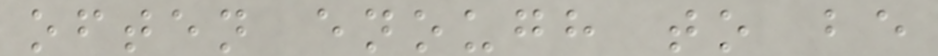often enough to be
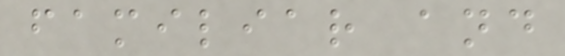familiar and
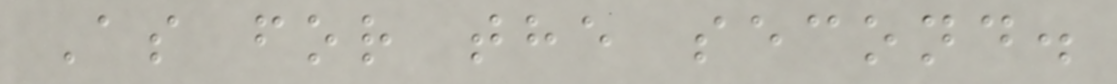As for the second.
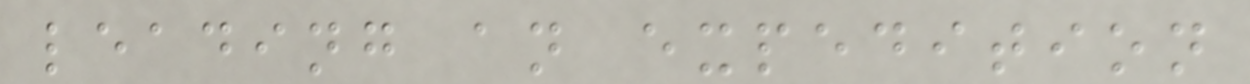leading an expedition
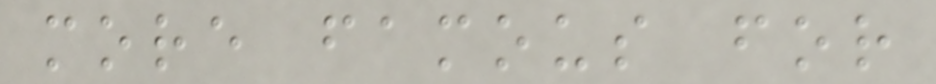more famous for
